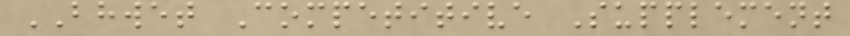BHWET Competitive Supplement
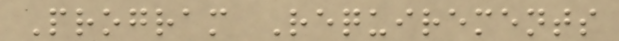Program Requirements
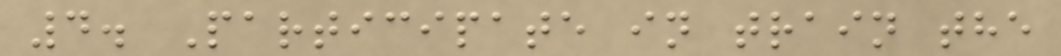4. Participate in train the
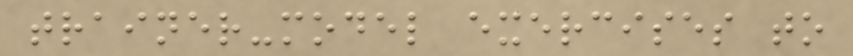trainer-model exercises to
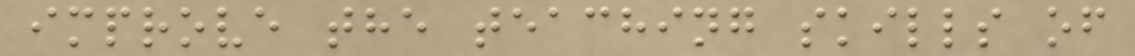improve the teaching skills of
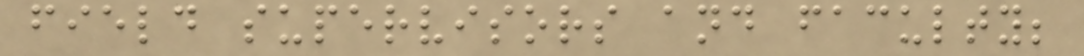field supervisors and faculty;
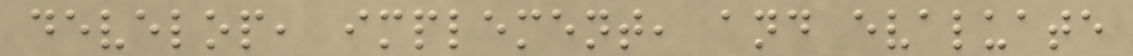develop, implement, and evaluate
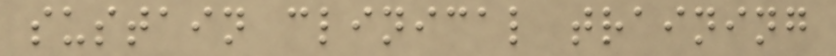sustain clinical training
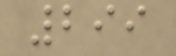299
